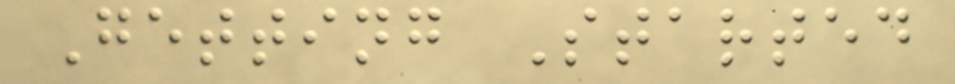Getting Started
